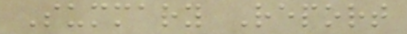Summary Report
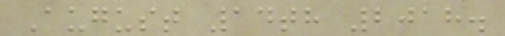August 14th 2018.
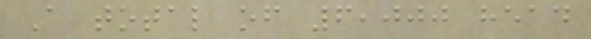A total of 6,000 head
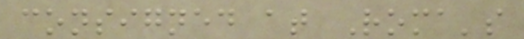consigned at Roma's
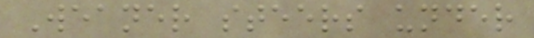Weaner steers under
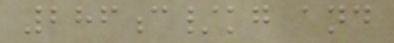286c/kg and
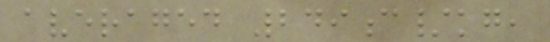averaged 249c/kg,
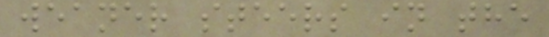weaner steers in the
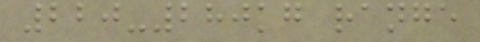220-280kg range
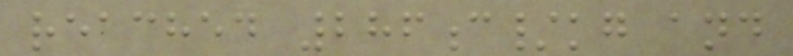reached 286c/kg and
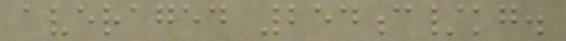averaged 254c/kg.
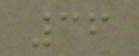36
